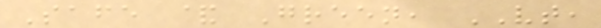Safe & Green, VT,
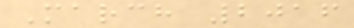March 2016
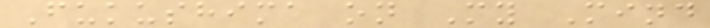Fukushima on My Mind
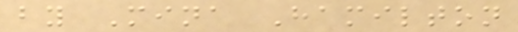by Mina Hamilton
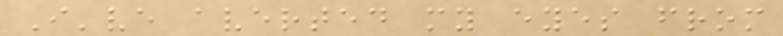I've averted my eyes from
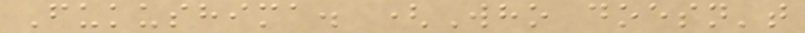Fukushima. (Who doesn't
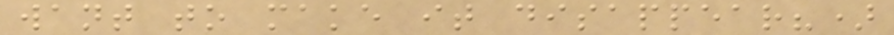want to make it disappear?)
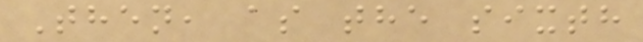Then, as the sixth
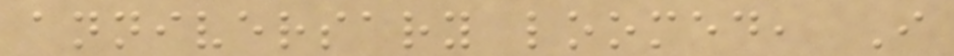anniversary loomed, I
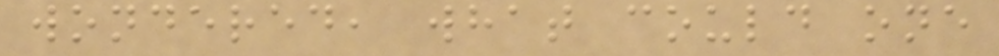wondered, what could one
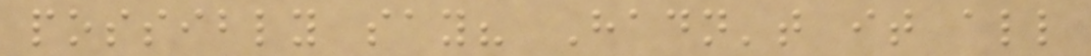possibly say? Hadn't it all
